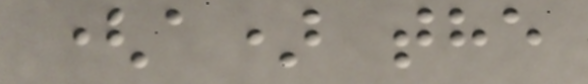(a) the
